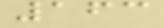163
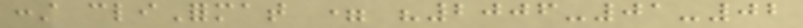const cliFormat = "2006-01-02
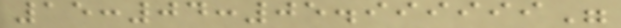15:04:05.999999"
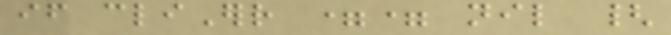if cliErr == nil {
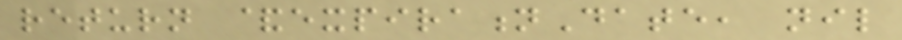return &expirationDate, nil
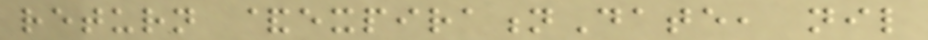return &expirationDate, nil
